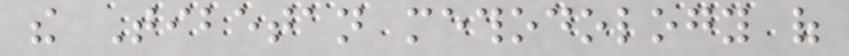the Tibetan methodology of
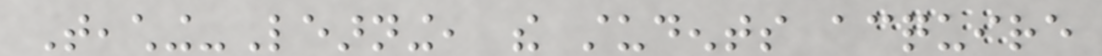Teaching-Learning, the students acquire
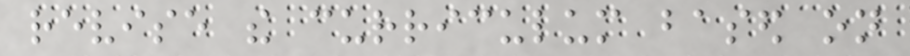revise the curriculum based on
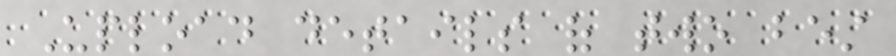Upload details of two best
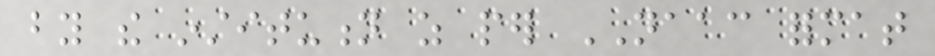by the institution as per NAAC format
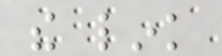the link
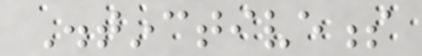Distinctiveness
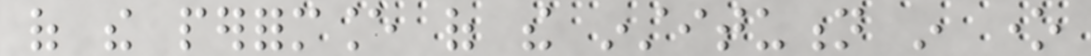of the performance of the institution in one
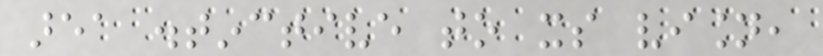area distinctive to its vision,
